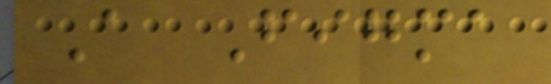A Figma
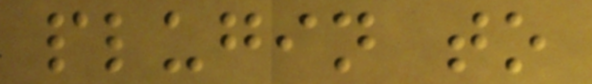plugin to
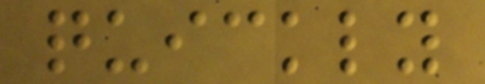quickly
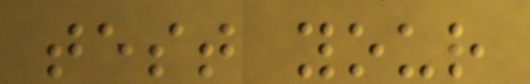test your
